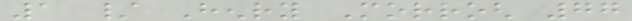1 / Henry Morrogh 77
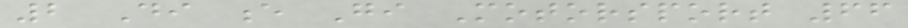2 Di e Gi Motorsport 66
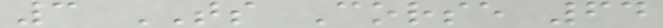3 TS Corse 64
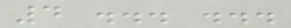4 ... ...
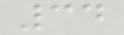34
